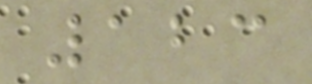123
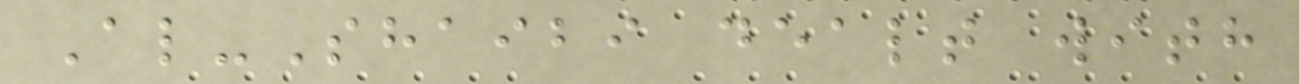Al-Shaibi dealt with
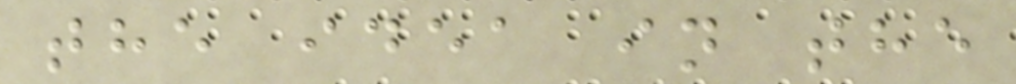the idea in the
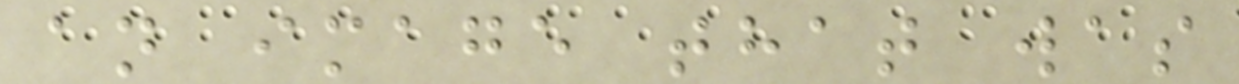an image that was
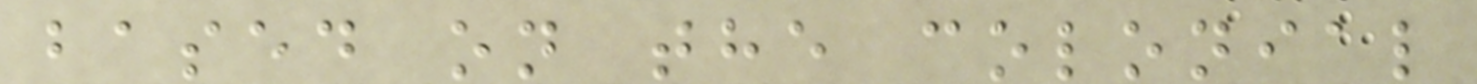based on the colonial
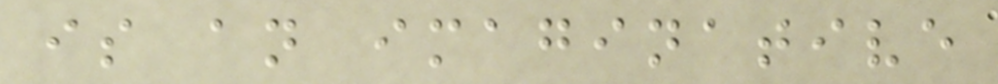is an imaginative
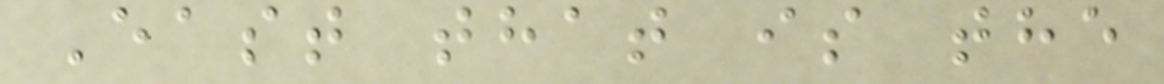East that is the
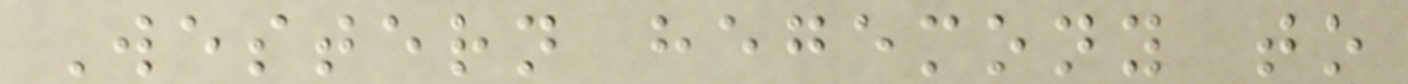Western hegemony to
